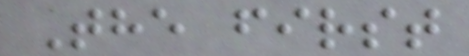The first
